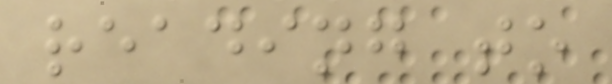reading to
